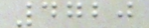4720
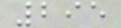295
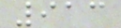913
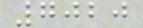7020
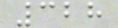328
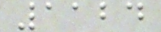1124
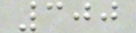300
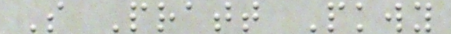S Pratt Pkwy
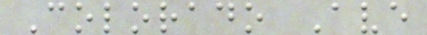Colorado Ave
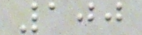100
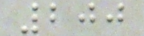200
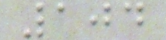104
